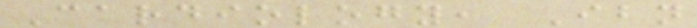Cardiology, Ibn
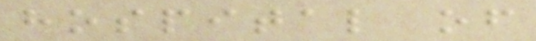hospital of
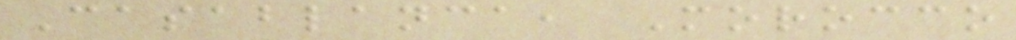Casablanca, Morocco
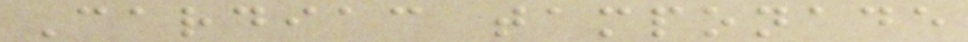Cardiac tamponade
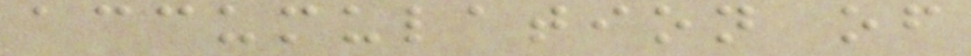accumulation of
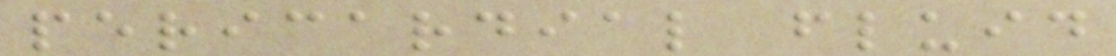pericardial fluid
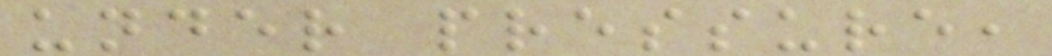under pressure,
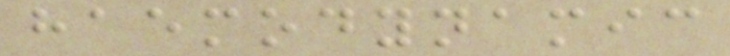haemodynamic
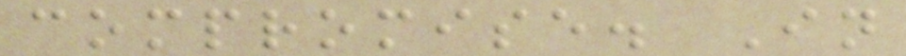compromise. In
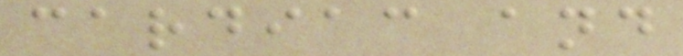cardiac and
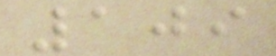109
